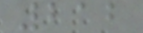212
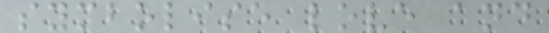symbolise love and
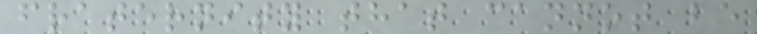fraternity that cannot be
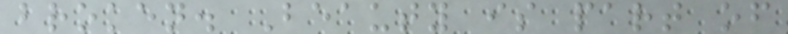broken. Beauty is part of
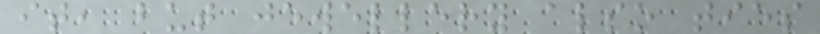it, but jewellery also ties
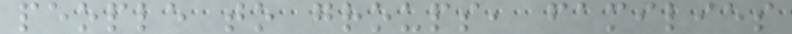people to groups, families
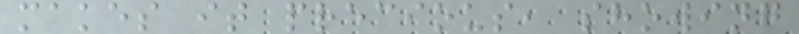makes it precious, showing
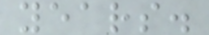years.
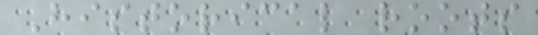Historical roots
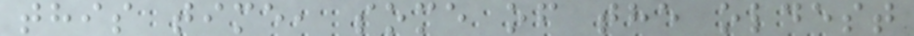this time, some of the oldest
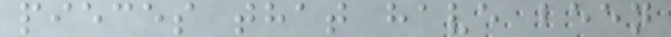pieces that have been
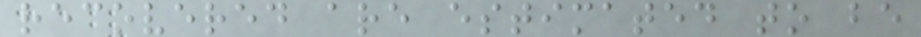recovered are estimated to be
